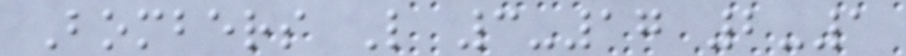Bombers L 3-17 2-1
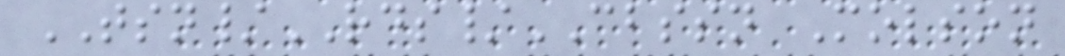TSN/RDS/CBSSN Molson
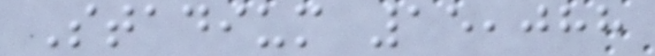Stadium 15,088
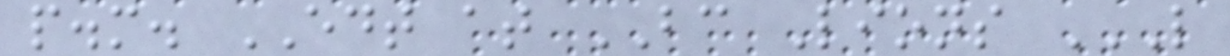p.m. EDT at BC Lions L
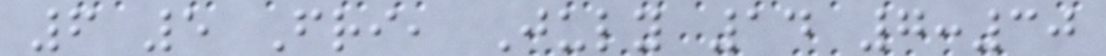6 5 Fri, July 14 7:30
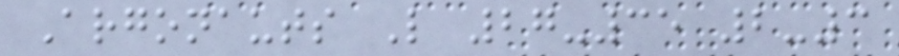Argonauts L 27-35 2-3
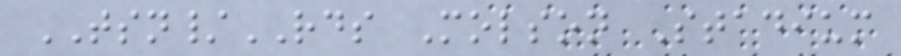TSN/RDS Molson Stadium
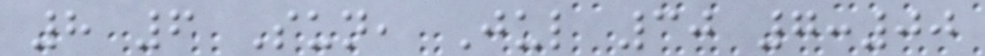8 6 Sun, Jul 30 7:00
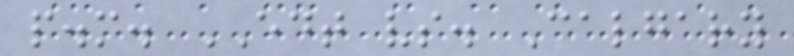p.m. EDT vs. Calgary
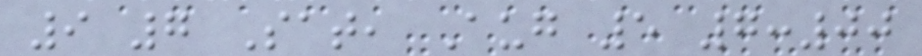9 7 Sat, Aug 5 7:00
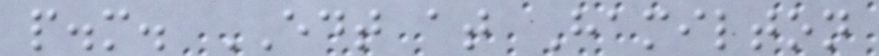p.m. EDT at Hamilton
